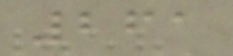261
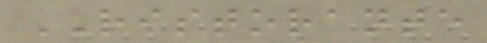RISTORANTE
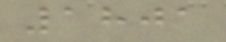1801
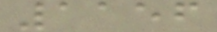1156
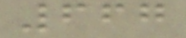667
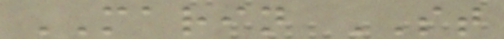MARIN ST
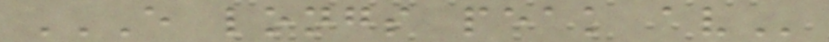E LONGS PEAK AV
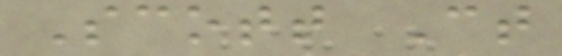Scott Ct
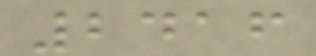2416
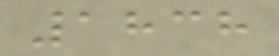1838
